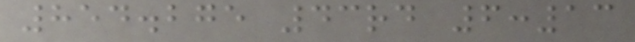854.275 43rd 6:13
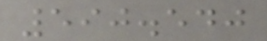590.540
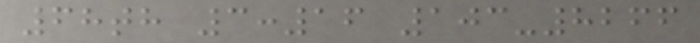68th 3:16 103-8266
